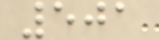501
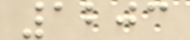1203
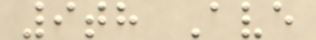9th Ave
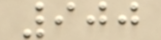900
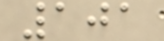101
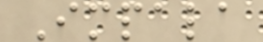Impala
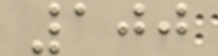100
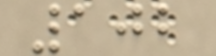102
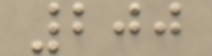200
